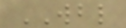WBL
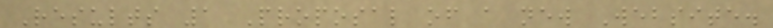Results 1 Proposal of a new Website.
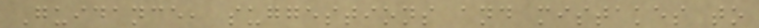Guidance, suggestions and mistakes to
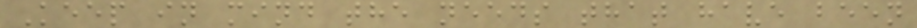Keep in mind the needs that have been
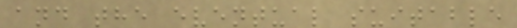and the eventual suitable
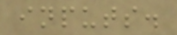inputs.
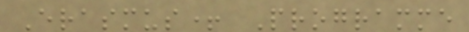Erasmus+ Programme
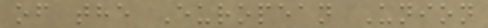of the European Union
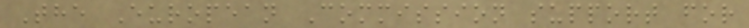The European Commission support for
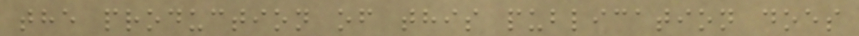the production of this publication does
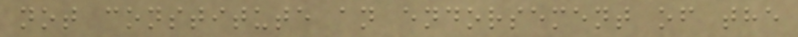not constitute an endorsement of the
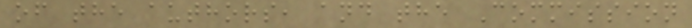of the authors, and the Commission
